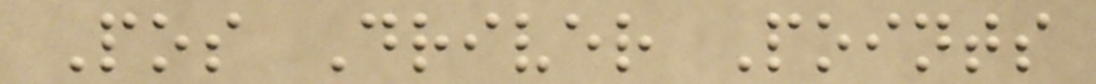Pos Driver Points
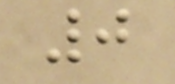0
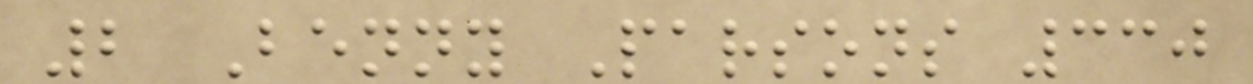2 Benny Parsons 330
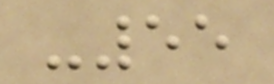-55
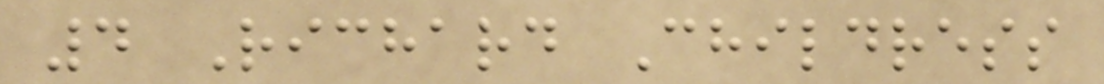4 Richard Childress
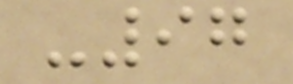-97
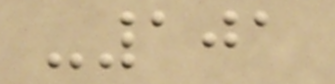-101
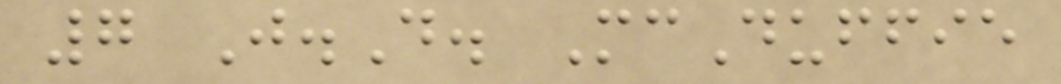7 J.D. McDuffie
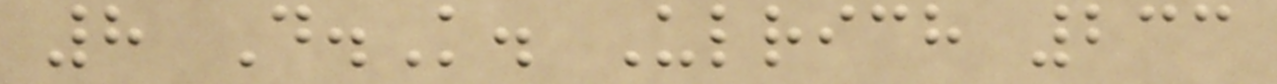8 D.K. Ulrich 233
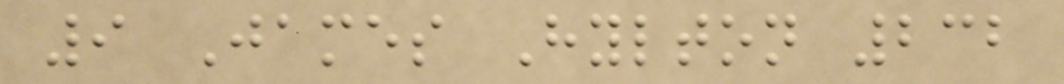9 James Hylton 232
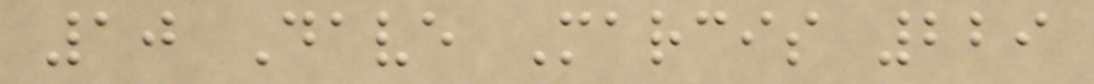10 Dave Marcis 229
